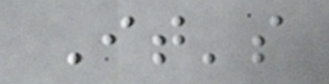It's
